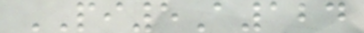PI5A124
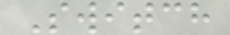Switch
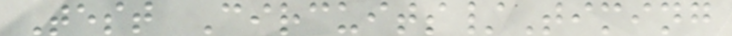Test Circuits/Timing
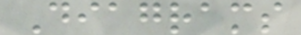Diagrams
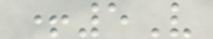+5V
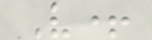V+
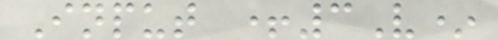Input +3V*
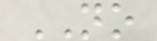NO
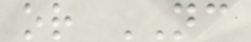or NC
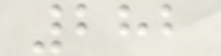282
